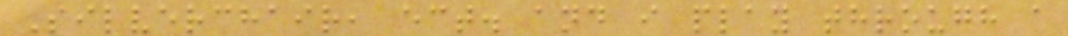Silverchair, ect. and i play through a
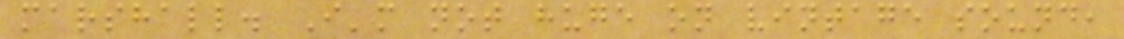marshall. I'm not huge on vintage sound,
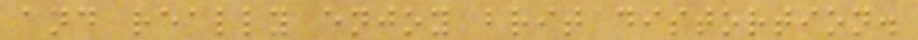and really enjoy brit distortion.
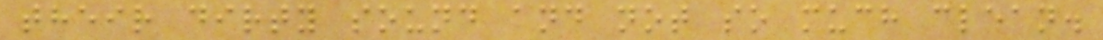their dirty sound and not so much clean.
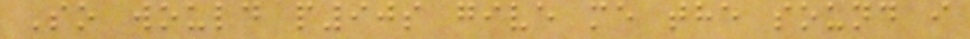So would p90s give me the sound i
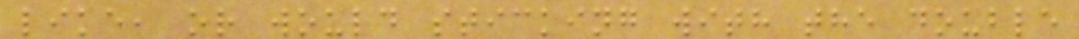like, or would sticking with the double
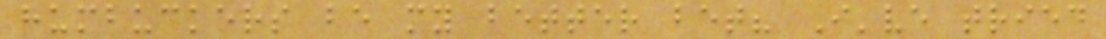humbuckers be my better bet? I've tried
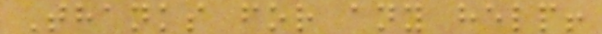Thanks for any help!
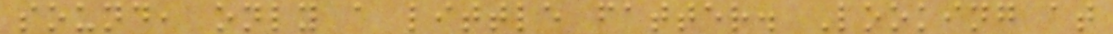sound, only a little fatter. Looking at
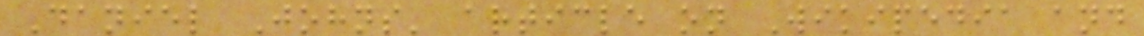Daniel Johns' article on Wikipedia and
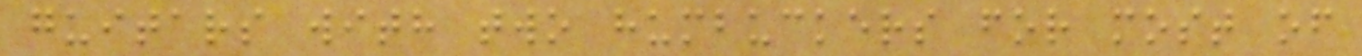guitars with two humbuckers for most of
